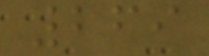269
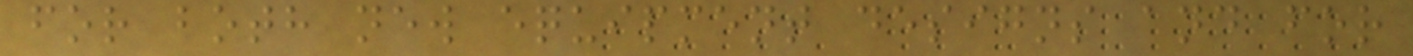for both new equipment designs and for
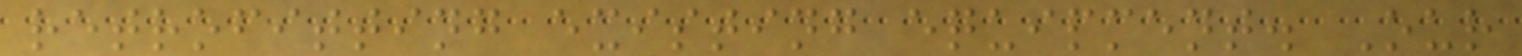retrofitting existing equipment. Our
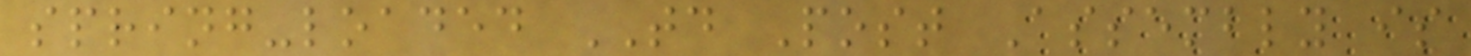spring-loaded TD Post Assembly is
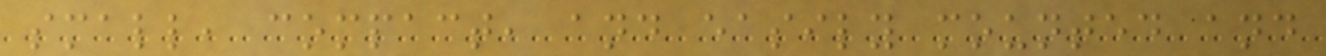small, compact, and easily mounted and
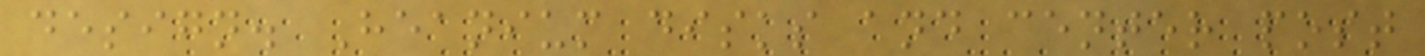design. Heanium disks and center post
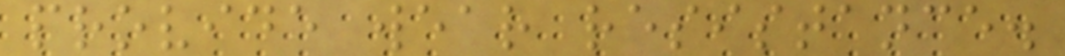provide wear resistance.
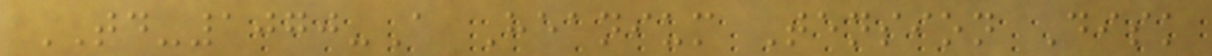TD-1070-A Heanium Tension Disk
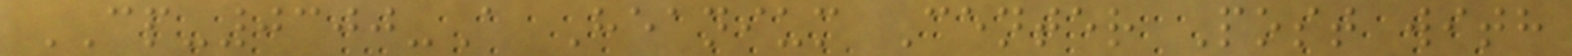CP-0300-A Heanium Center Post with
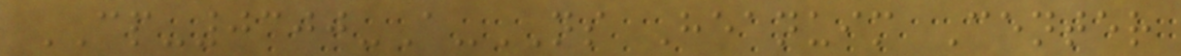CP-0300-A-NS Heanuim Center
